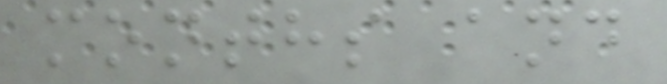months and
